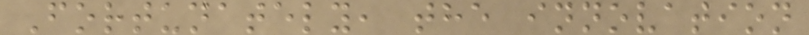Fortunately, the innovation
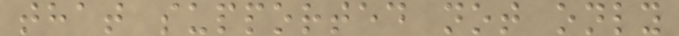that supported not only
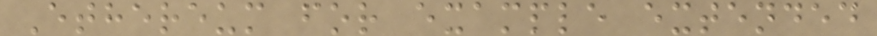Ethereum for example extended
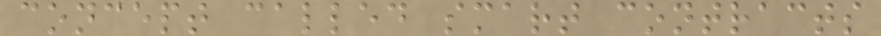concept called smart contracts
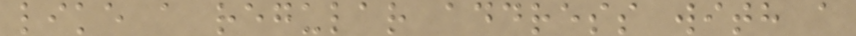like a regular address with a
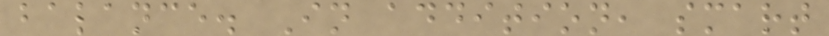balance. In addition, smart
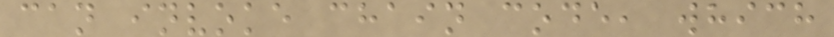can invoke chain code, which
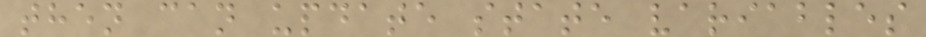then can update state variables
